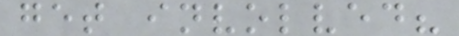get involved?
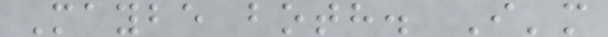Maybe both. I'm
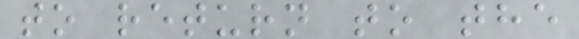to return to the
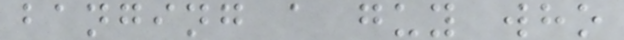banging a guy who
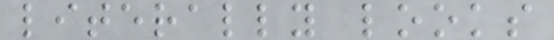literally looks
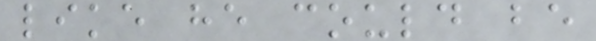like he could be
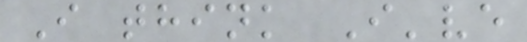I think I've
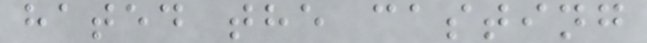hated the casting
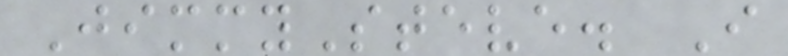JimmySteve. I
